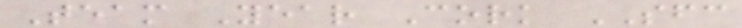Team Year Cork SFC
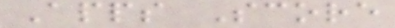Apps Score
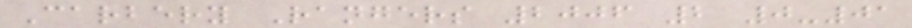Carbery Rangers 2006 2 0-01
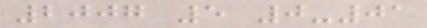2007 5 0-01
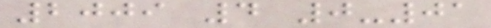2009 4 0-01
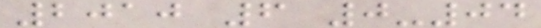2010 6 0-04
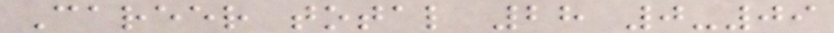Career total 28 0-09
